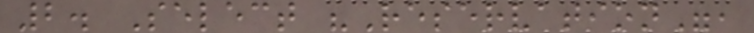2. Select "Reservation",
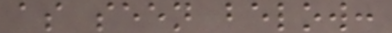as seen below:
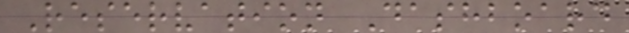Reservation Dashboard
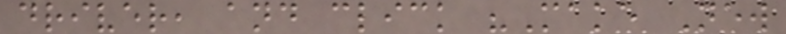driver, and click "Make New
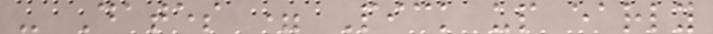- Dates = Pick up early
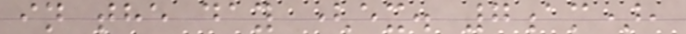in the day (ex. 7am),
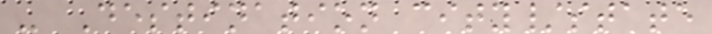- Destination city/state
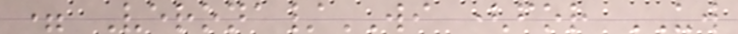= Verona/WI (for UW
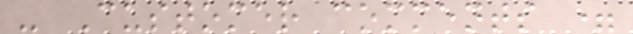- Customer comments =
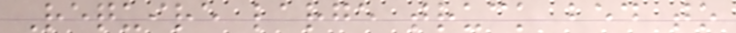Require large truck bed to
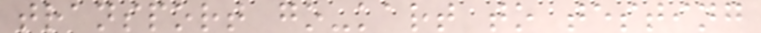transport go-kart to testing
